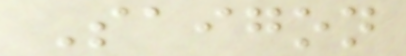Saigon
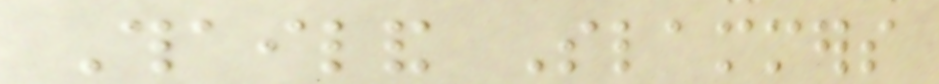Thailand Slammers
